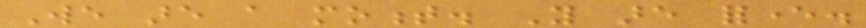We are a moment. You are forever.
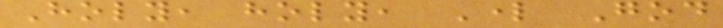Holy, holy, Lord God
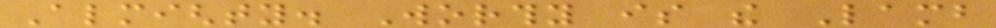Almighty. Worthy is the Lamb
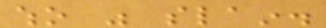who was slain.
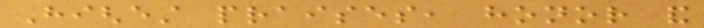Highest praises, honor and
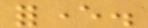forever.
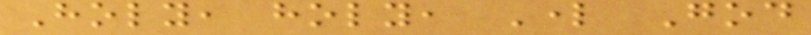Holy, holy, Lord God
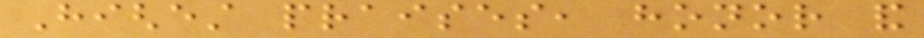Highest praises, honor and
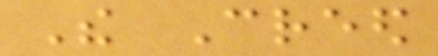The Creed
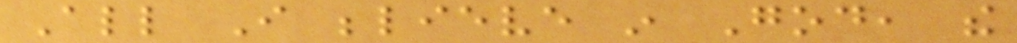All I believe in God, the
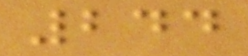244
